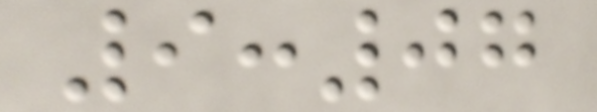9:07
